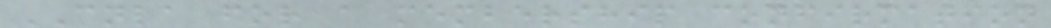CNLA for a membership confirmation
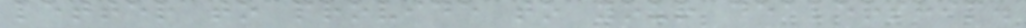letter to provide to your dealership.
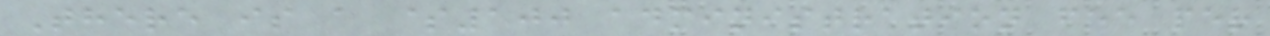There is a $100 administration fee per
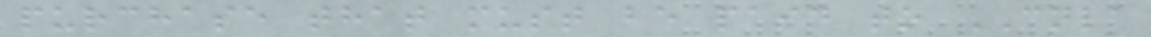purchase that must be paid to CNLA
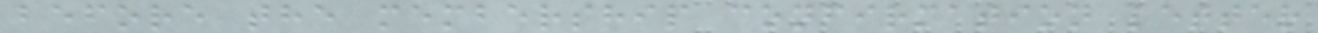before the membership confirmation letter
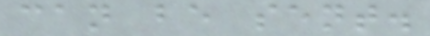can be sent.
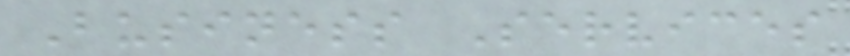Business Services
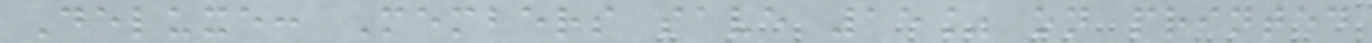Deluxe: Members save 15% on printed
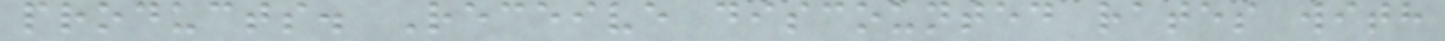products. Receive discounted rates with
